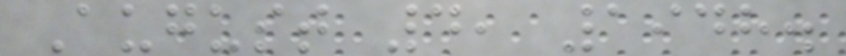August 4, 1948.
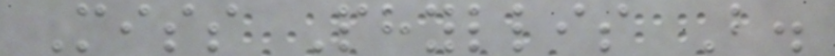Miss Phyllis B.
